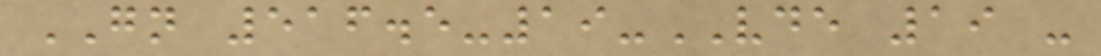GN 516.5-19-VDE 19 -
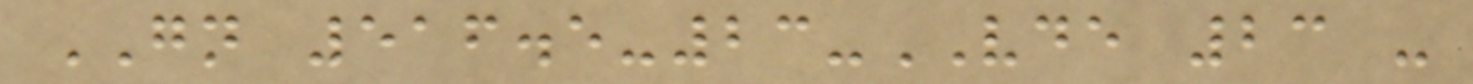GN 516.5-23-VDE 23 -
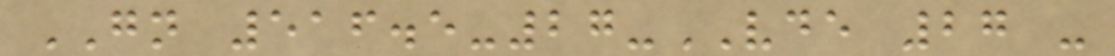GN 516.5-27-VDE 27 -
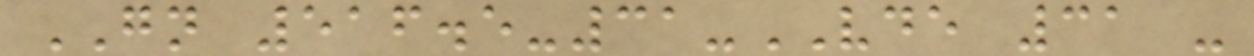GN 516.5-31-VDE 31 -
